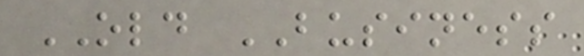OLD BUSINESS
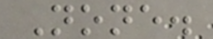None.
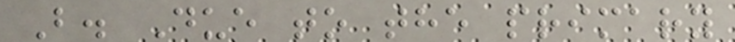B. Due to the primary
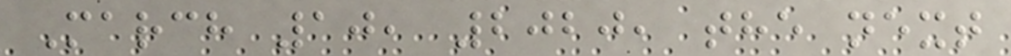March 10, 2020, the next
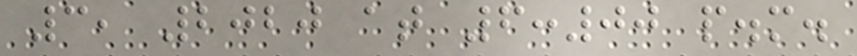3, 2020 at 6:00 p.m.
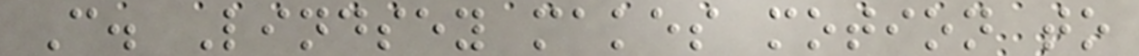C. Lindsey makes motion to
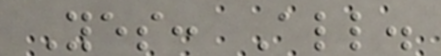Yes: All.
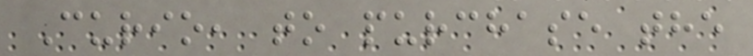Curio, to purchase the
